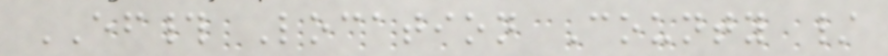EF# Location County /
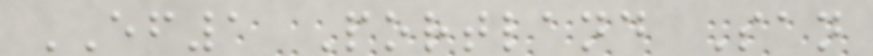EF1 Portland San
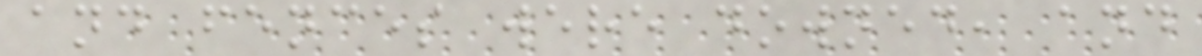and fences were downed, and
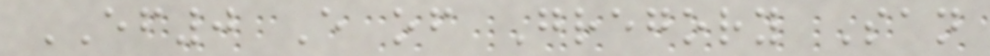EF0 E of Gregory San
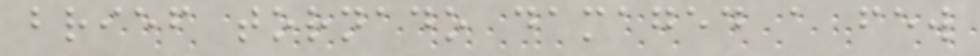brief tornado damaged a few
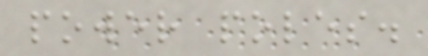power poles.
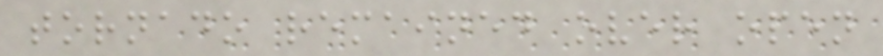tornado remained over open
